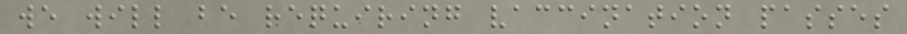we will be requiring vaccination passes
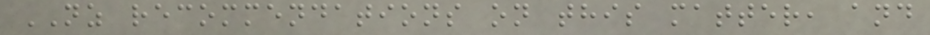NZ recommendations on this matter, and
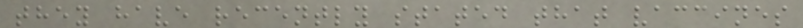they have recently stated that vaccines
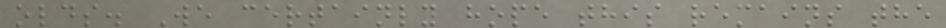olds. We certainly hope this remains the
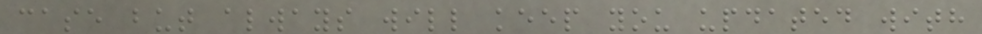case but always will keep you updated with
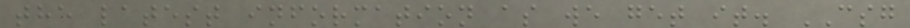the latest information as we get it. CSG
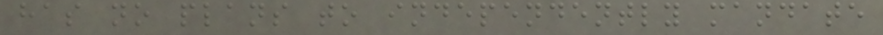has no plans to independently mandate
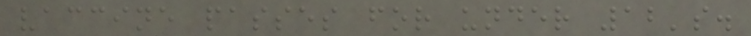vaccine passes for under 12's.
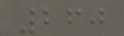260
